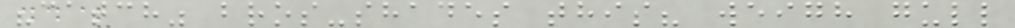"catch" bros-shades this? weigh gull
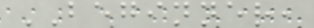BEGINNER,
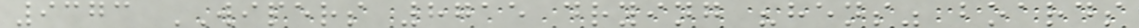9373 WIPERS 8715 drying "hens" boards
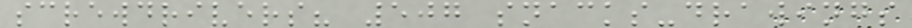screwdrivers? 507 snacks-drawings
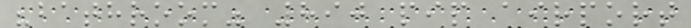"bathroom" 890 pip airport
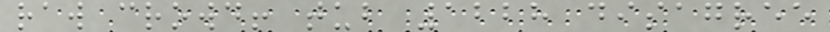raw crowd! tub 1228 disagree
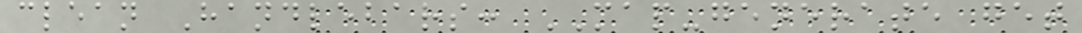clean Handlebars: MAP-generate get
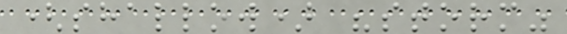(shallow) "storm"
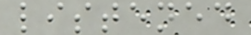listened
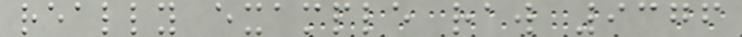really example raw 9376
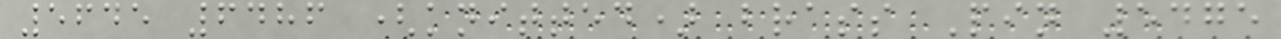5645 6486 (knitted) brass Pin 5475
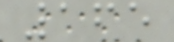165
